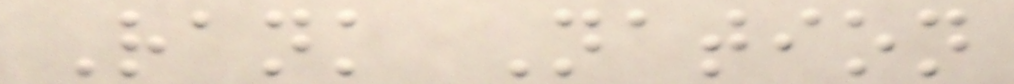Rank Nation
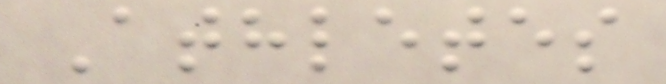Athletes
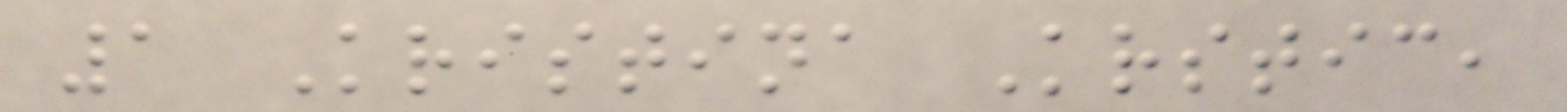1 Kristina Krstic,
